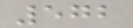572
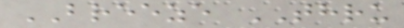BREEZE THRU
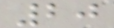20
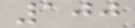100
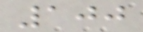100
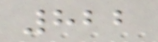822
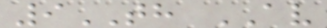9TH AV
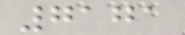7171
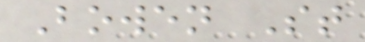Bowen St
